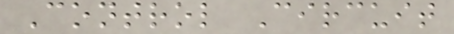Control Circuit
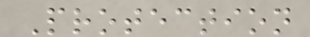Protection
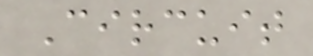Circuit
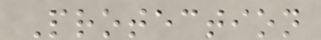Protection
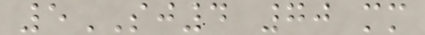5SJ4 70 mm
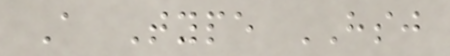A Type HSJ
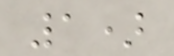1)
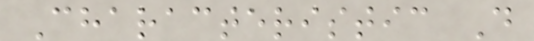Characteristic D
